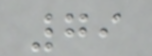79
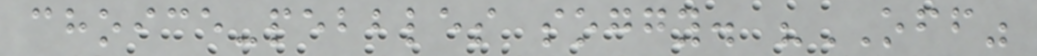choice-pebbles soggy. "OFF"
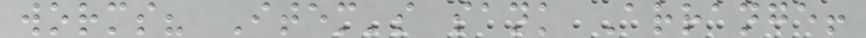worms? Item's sank Arrange!
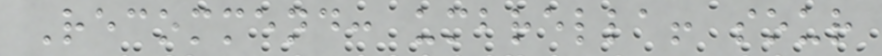Recommend: umbrella! sour
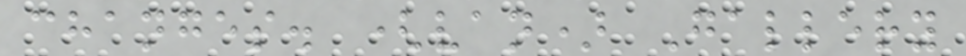changes. (van) Gallery
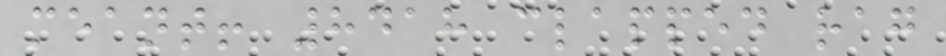meant! 8418 clapped rag
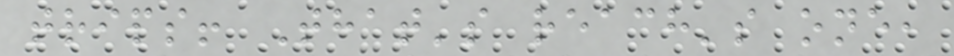trips! That's reach's one,
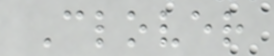Clover
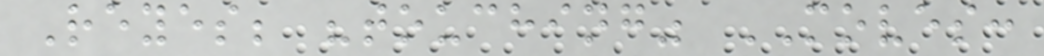Reyes; "touching" MOVES:
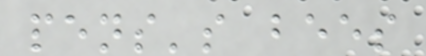pens's bees
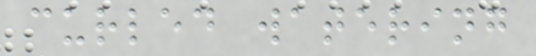curled watering
